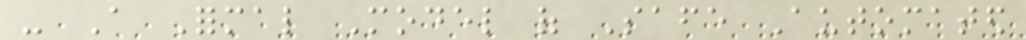- A Formal Model of Safe Automated
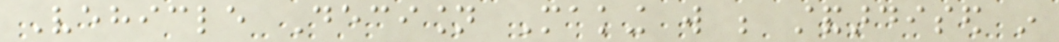Vehicle Decision Making will be standardised in
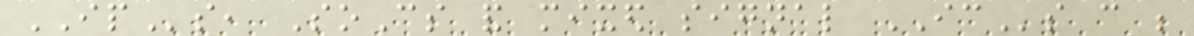IPs, SoCs and mixed signal ICs can be
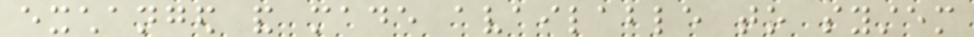exchanged and made available to system
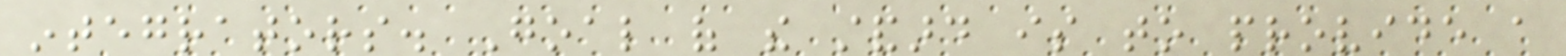integrators. Goal of the standard is to provide a
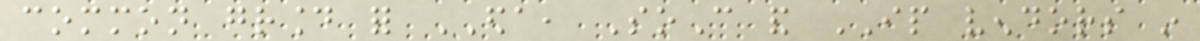common ground for EDA, SoC and IP vendors in
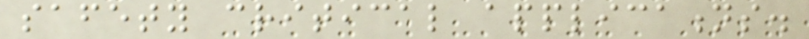safety critical applications.
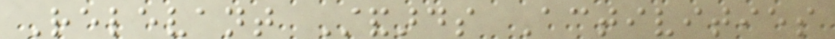Relevant Standards Activities
